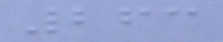263
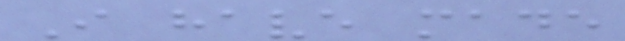I have made
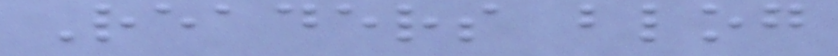Readers blog
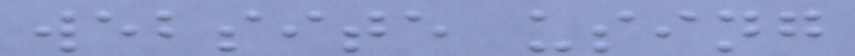website using
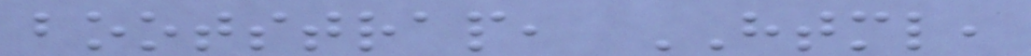bootstrap, HTML,
